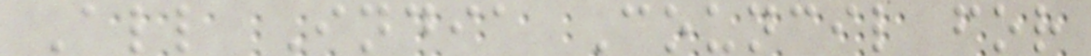All India Council for
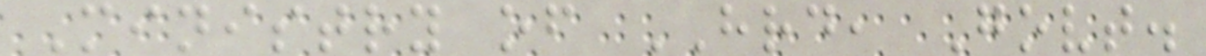Ministry of HRD, Govt.
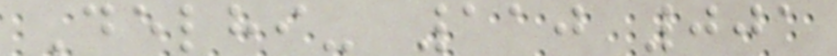Delhi- 110 001
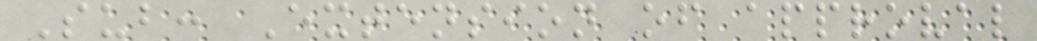Sub: Extension of approval
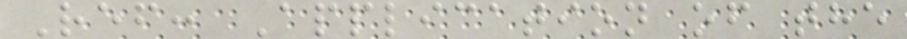Ref: Application of the
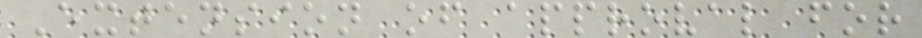Extension of approval for
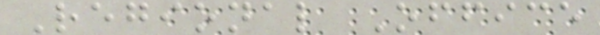Regional Office
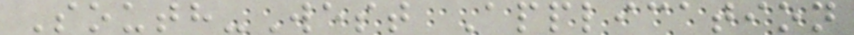South-West Application
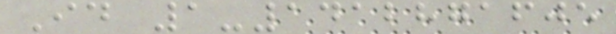Id 1-1412871605
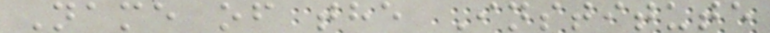Name of the Institute
